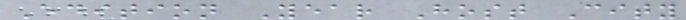Edition Year Host City
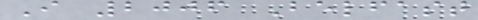I 2006 Belfast
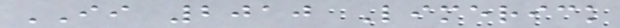II 2010 Limerick
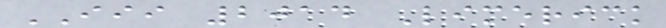III 2014 Limerick
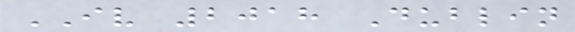IV 2018 Dublin
